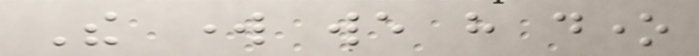The work we have done
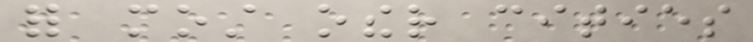for most other cities
